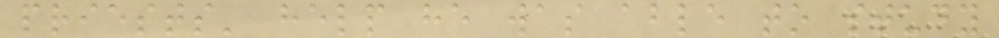priests' help he was able to study
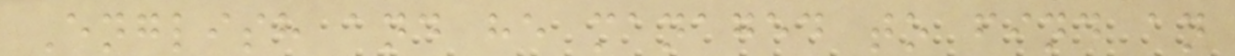English and he managed to find an
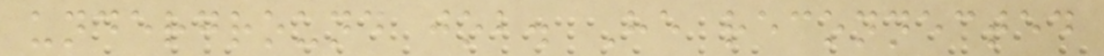underground job. He reconnected
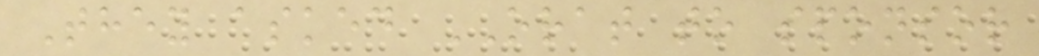They asked ORAT to sponsor
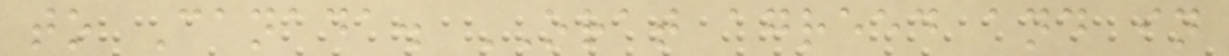to Canada. ORAT agreed and in
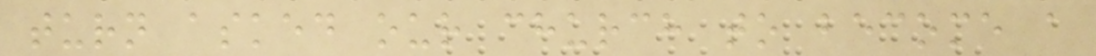turn asked our church to become a
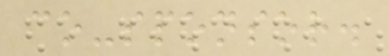co-sponsor.
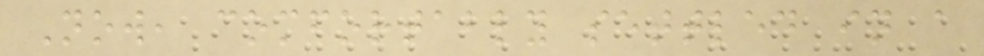Now, comfortably settled in a
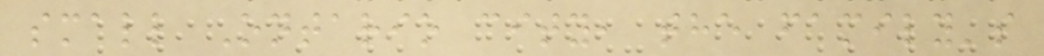small Ontario city, the family's
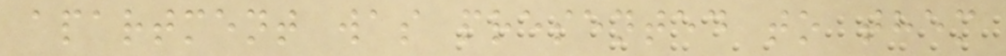apartment was presented to them
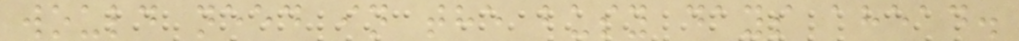would need in the busy days ahead.
